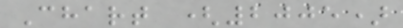Chart (2005)
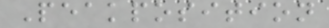Peakposition
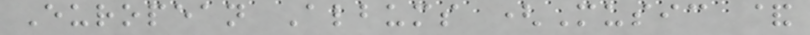European Albums (Music &
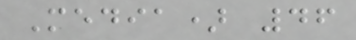Media) 46
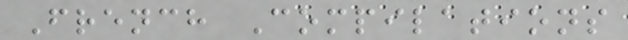French Compilations
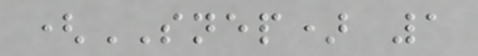(SNEP) 1
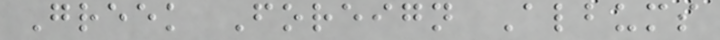Greek Foreign Albums
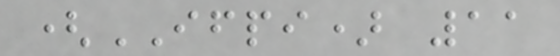(IFPI) 11
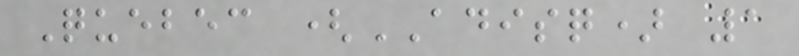Quebec (ADISQ) 1
